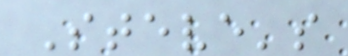Steve's
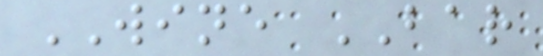WINE BAR
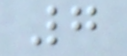7
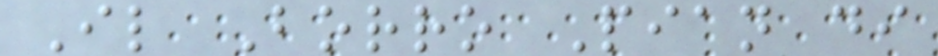Il Borro Pian di
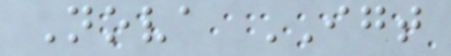Nova IGT
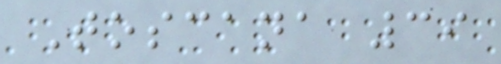Toscana 39
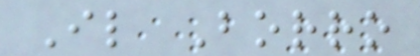Il Borro
